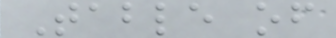Table of
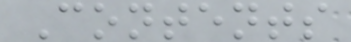Contents
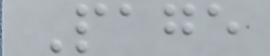Page
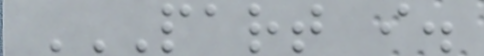PART I.
